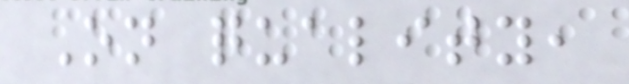On quality,
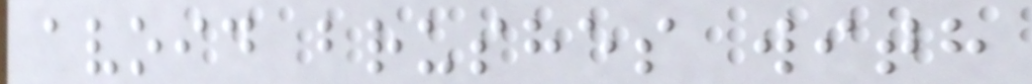avoid brushes with
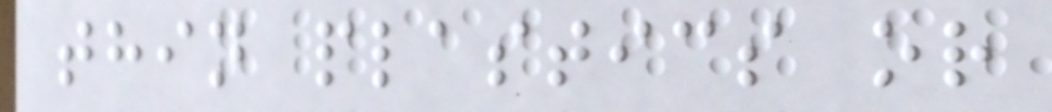thin plastics or
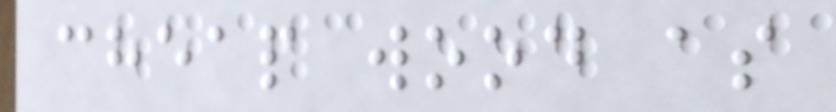cheap wood as
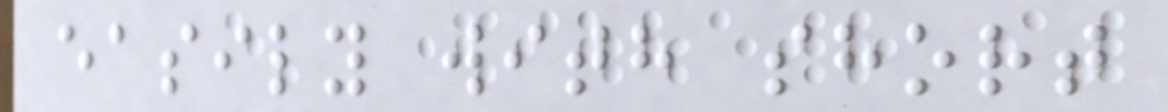easily with short
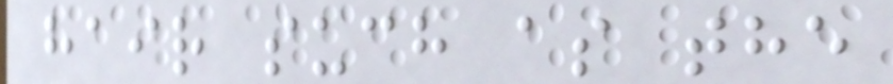hair such as the
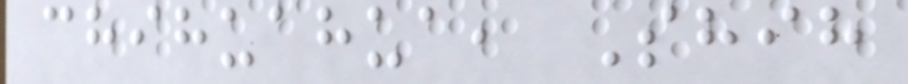chihuahua, Shih
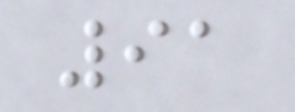91
